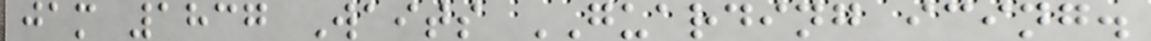jam 1837 Waits GUARDING icing.
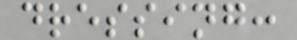dressing:
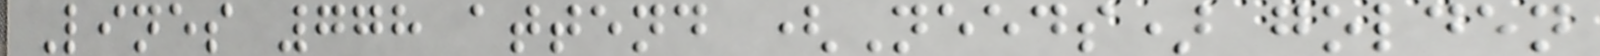Lines 778 attend (Needs) golden
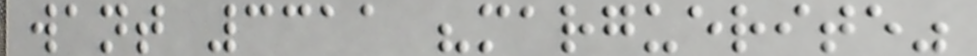want 3311 "marguerite"
